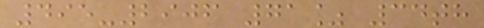495-2906 71% 34th
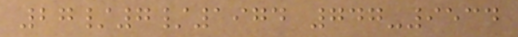27/7/1974 747-9534
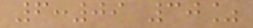6:09 30%
